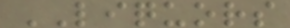LIQUORS
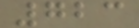723
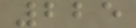225
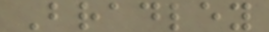Bradley
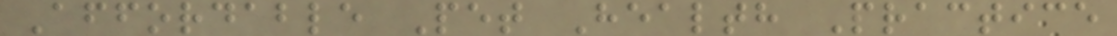Affordable Pet Health Practice
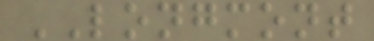LONGMONT
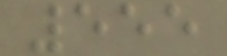555
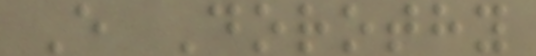E Dorothy
